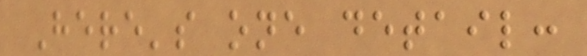Here's one detail:
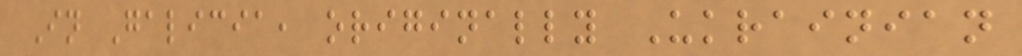In Galicia, originally Ukrainian
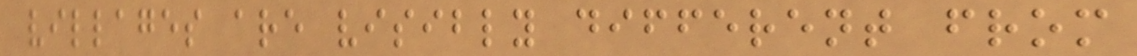villages are visibly different from
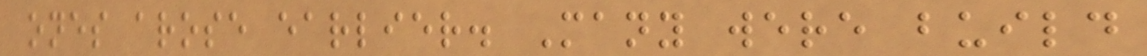ones arose earlier. Many were build
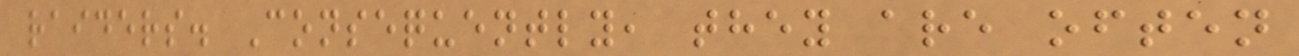raiders. Consequently, they are often
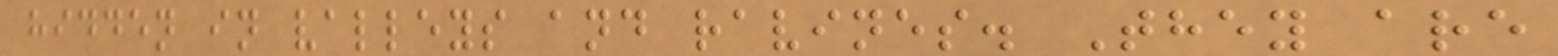hidden in valleys and ravines. They are
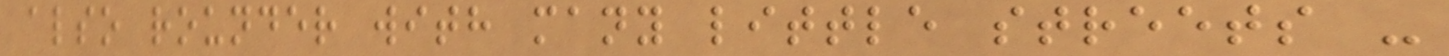also rounder with many little streets -
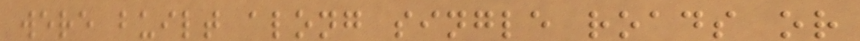were built along single roads or
